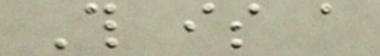This is a
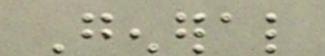General
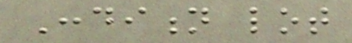Condition lot
